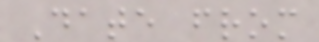Date from
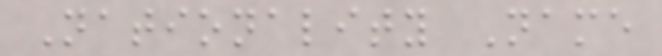Nationality Name
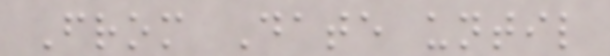From Date until
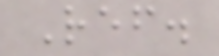Ref.
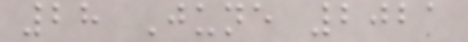28 June 2021
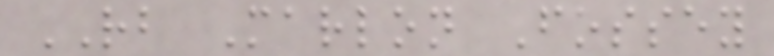RB Marlon Fossey
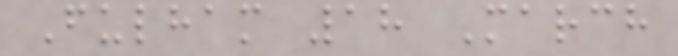Fulham 18 March
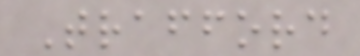Trafford
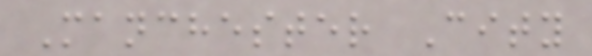Manchester City
